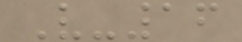V-16
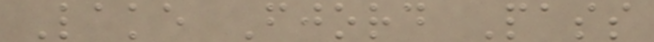Lake Fjord Pass
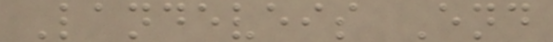Landeveis End
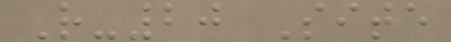R-20 Site
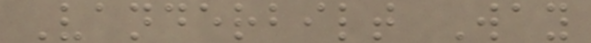Vanderbilt Way
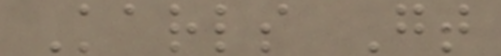Karls Gt
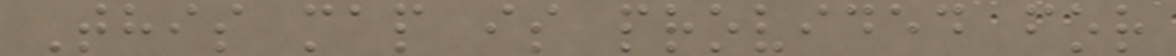This map is provided for
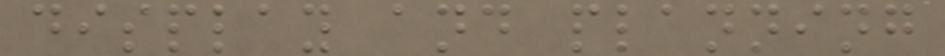display and planning
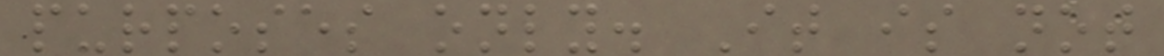purposes only. It is not
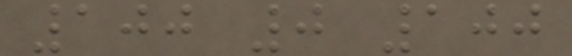100 0 100
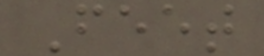Feet
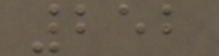252
